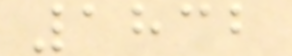1832
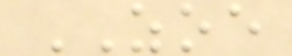ZOE
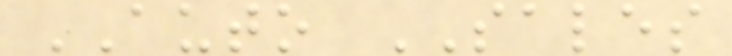AUTO SALES
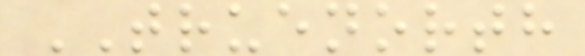TRUENORTH
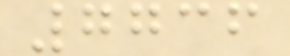7736
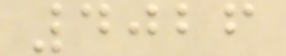4026
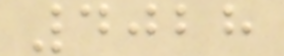4028
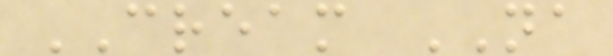CREAM NA
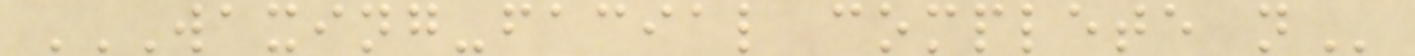WAXING-FACIAL COMPLETE N
